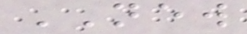NEW
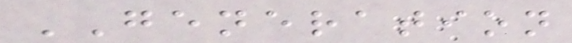GENERATION
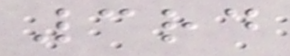3rd
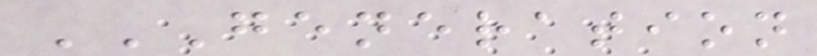GENERATION
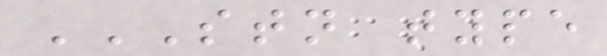STN TYPE
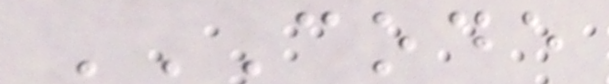CODE
